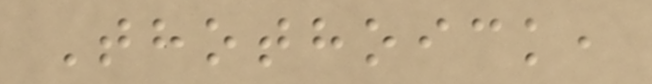Thothoick,
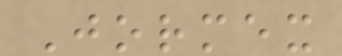Jormex
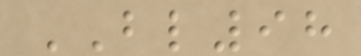BL98
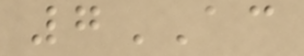7AC
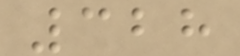328
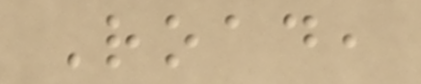Road,
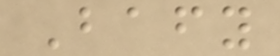Bafy
